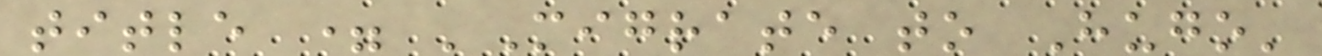title = 'Migrate to Hugo'
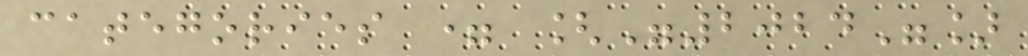categories = ["2024"]
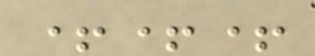+++
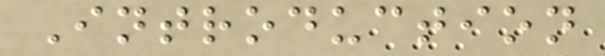Introduction
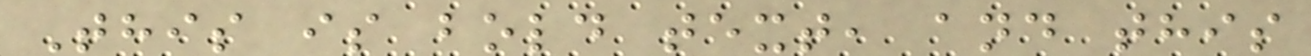This is bold text, and this
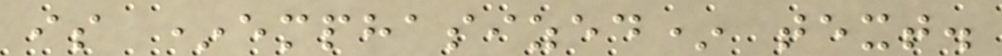is *emphasized* text.
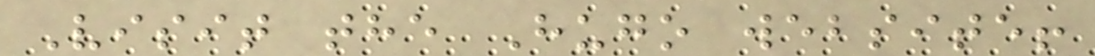Visit the Hugo website!
